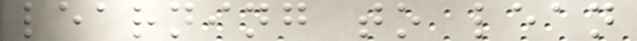learning to lean
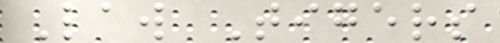Law Tigers
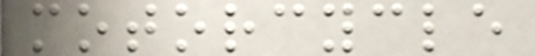motorcycle
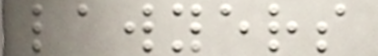lawyers
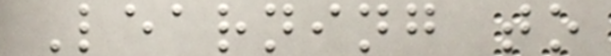Learning to
